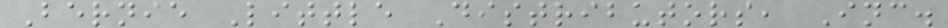Bernie Little Distributors, Inc.
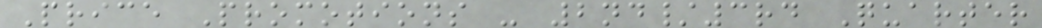Price Promotions - 2nd/3rd Quarter
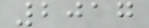2017
